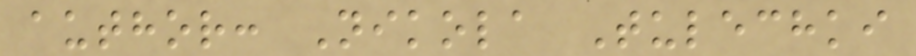author: Nikola Tulechki
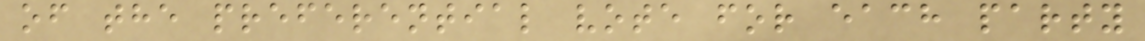of the preferential vote for each party
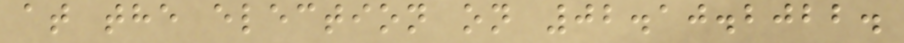at the election on 02.10.2022.
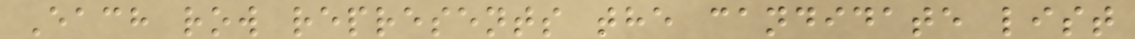Each row represents the candidate list
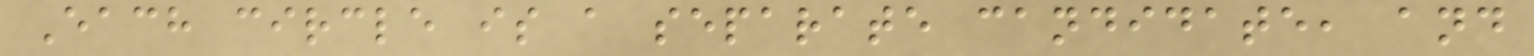Each circle is a separate candidate, and
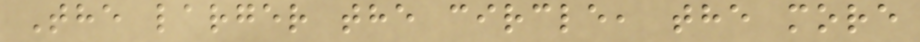The larger the circle, the more
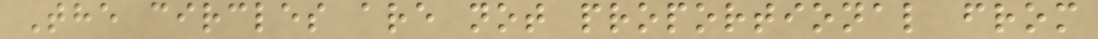The circles are not proportional from
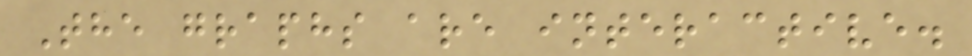The graphs are interactive.
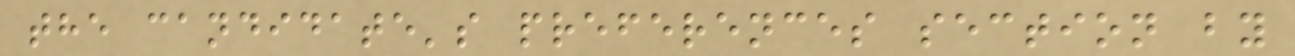the candidate's preferences section by
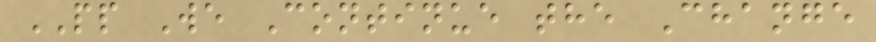PP We Continue the Change
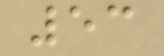53
